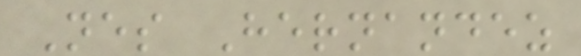Nes Hernandez
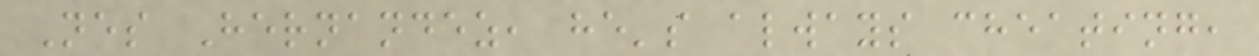Nes Hernandez, he's always cheating,
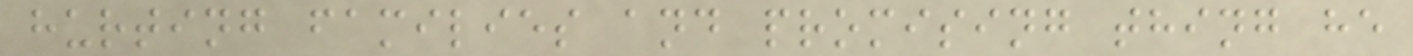hurting families and promising thing he
